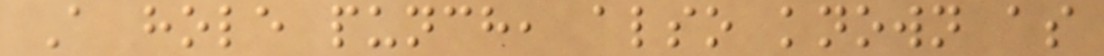A hole punch, also known as
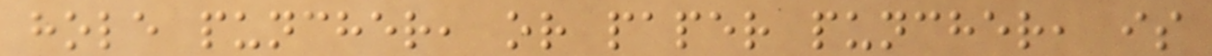hole puncher, or paper puncher, is
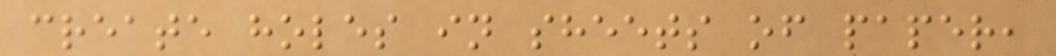create holes in sheets of paper,
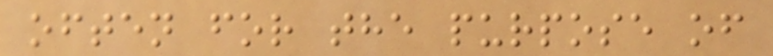often for the purpose of
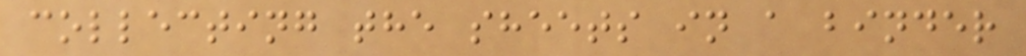collecting the sheets in a binder
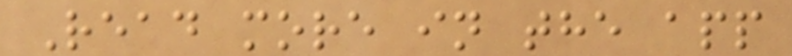Read more in the app
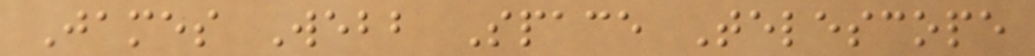James Webb Space Telescope
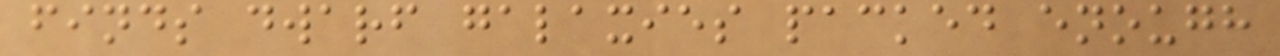finds dwarf galaxies packed enough
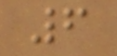6
